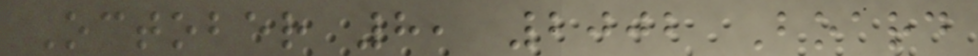October 8, 2002 Board
